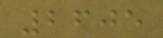2605
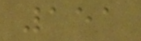151
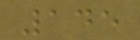145
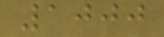1000
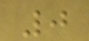0
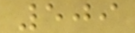509
